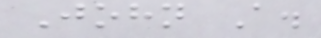John A.
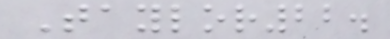Taylor22.
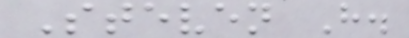Steven H.
